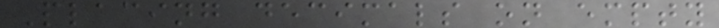Placing decimals on empty
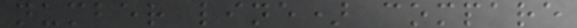number line) compare
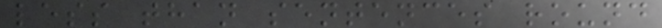less than sentences round
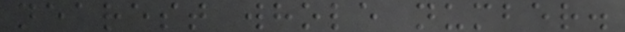nearest whole number.
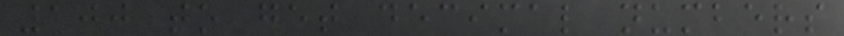100 to get decimal numbers
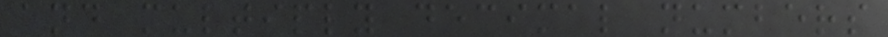and multiply decimal numbers
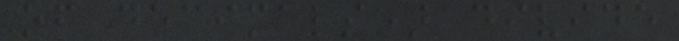of decimals) divide
